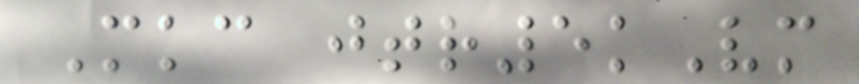Mkc jtr5kVm
